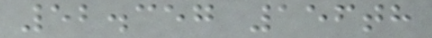52.357 156th
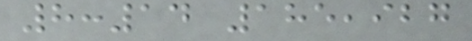8:14 185,927
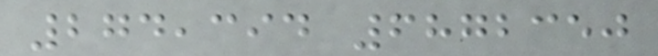274,394 6872350
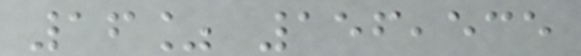16% 156,535
